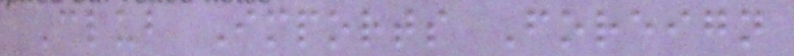Club Imports Foreign
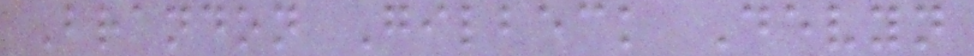Brandon Gilbeck Devyn
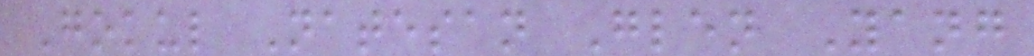Gokul Natesan Glen Yang
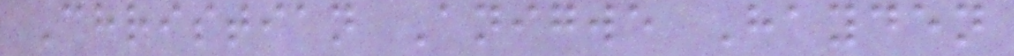Christian Anigwe Hayden
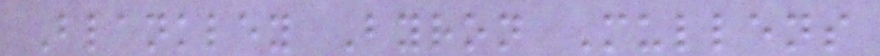Blankley Byron Mullens
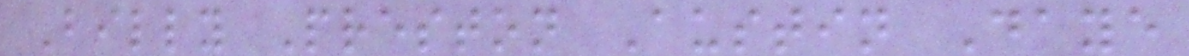Billy Preston Austin Daye
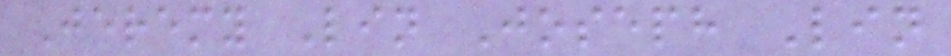Jeremy Lin Joseph Lin
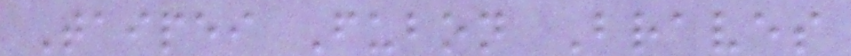Taipei Fubon Braves
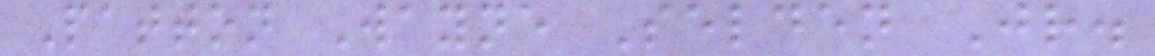Patton Wayne Selden Jr.
